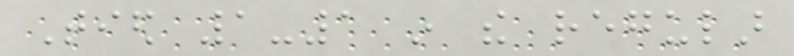Tied 1-1 in the regular
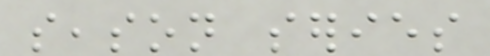season series
